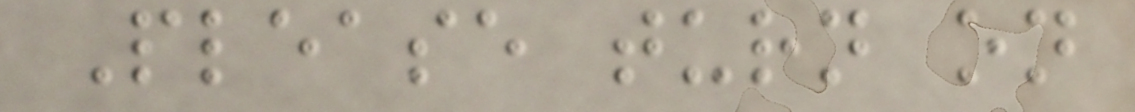Please turn on
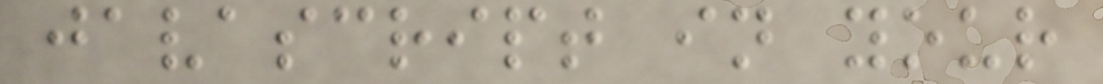javascript in your
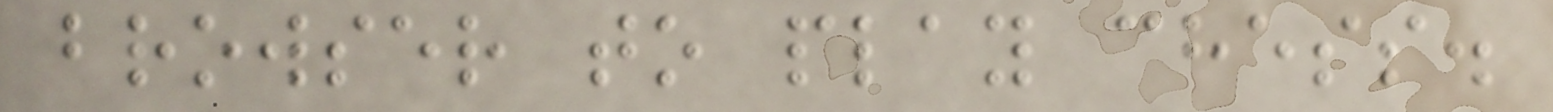browser to play chess.
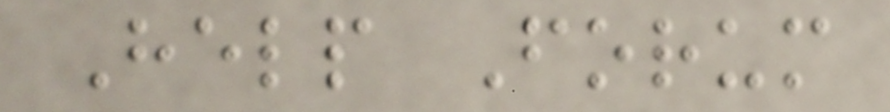Help Forum
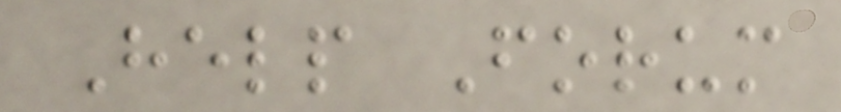Help Forum
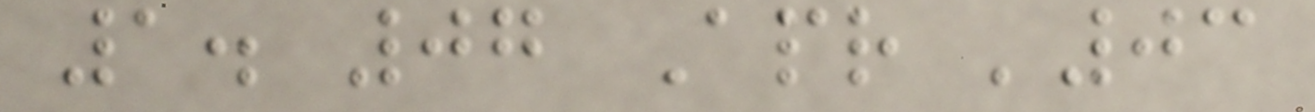1. 07 Apr '03
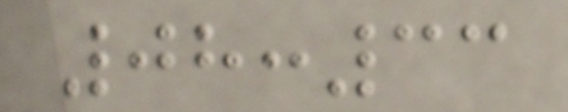08:33
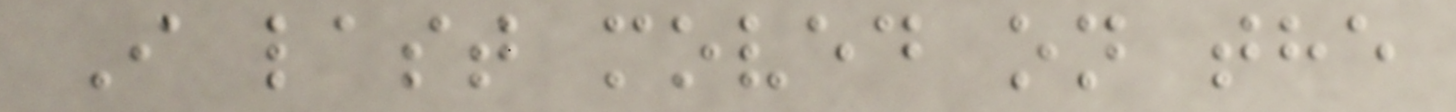I last moved on the
